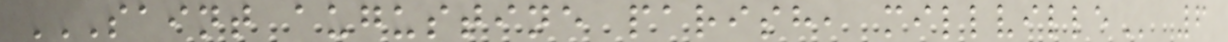SAINT AUGUSTINE PARISH, MILLVILLE 6
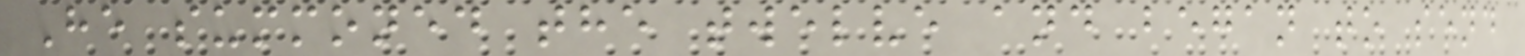He summoned the twelve and began to send
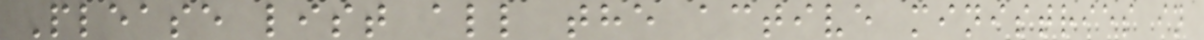Please list all the active ministries in
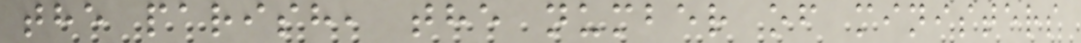the parish, the number of ministers
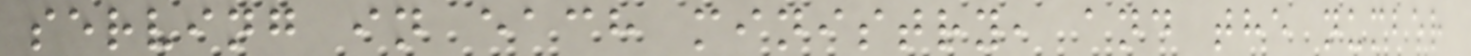serving in each ministry, and the number
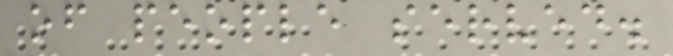of people served.
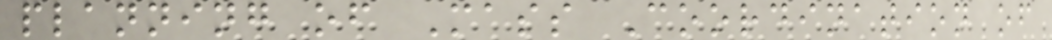planning of Mass Coordination of
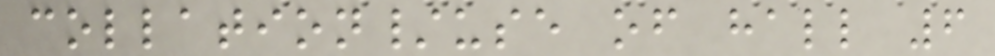collation/use of hall 6
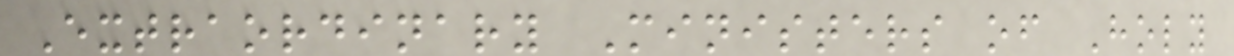Extraordinary Ministers of Holy
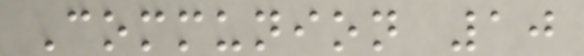Communion 10
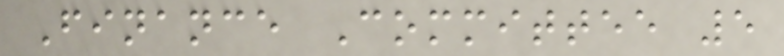Finance Committee 5
